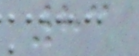83
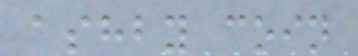ashby coin
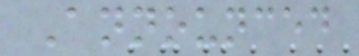Announced
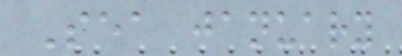Sea january
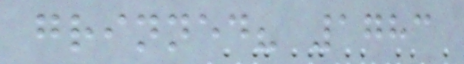grinned? 1783
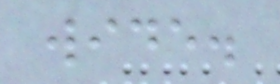wide.
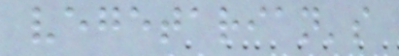vegetarian's
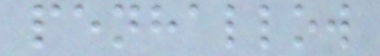penhallow
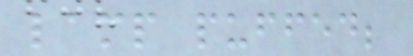lamp puffed;
